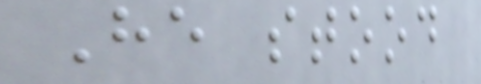He stood
